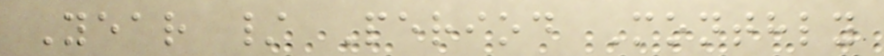Year / Period Monthly
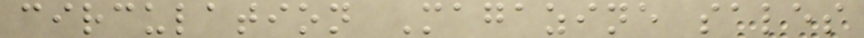circulation Magazine sales
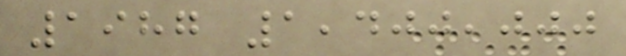1987 1,400,000
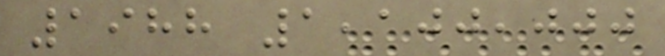1988 1,100,000
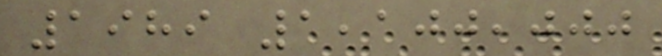1989 1,100,000
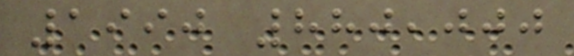1990 880,000
